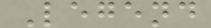Legend
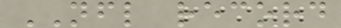NFL record
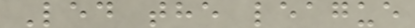Led the league
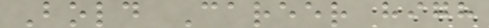Bold Career high
